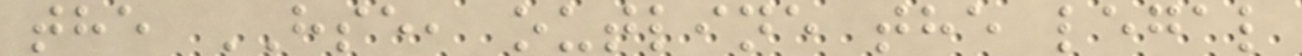the HSE, outline the legal
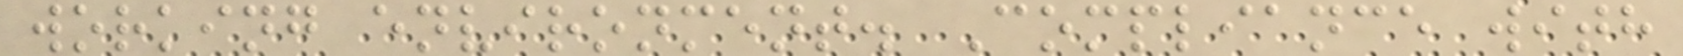working environment. Compliance with
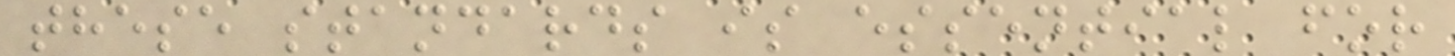these standards is essential for
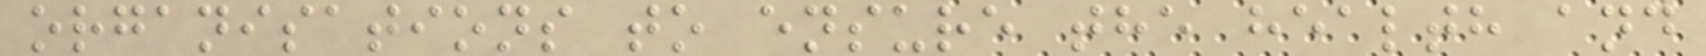organisations to ensure the health and
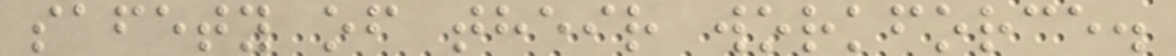safety of their workforce.
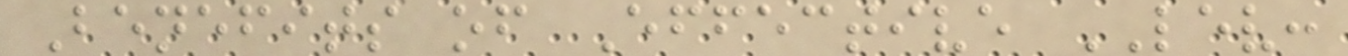Benefits of Effective LEV:
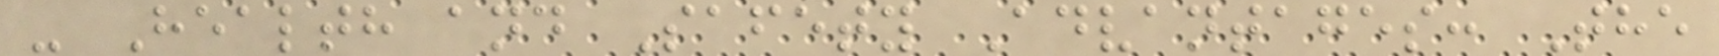- Health and Safety Advantages: The
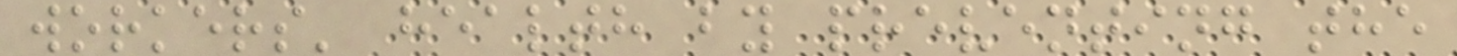workers' health by preventing the
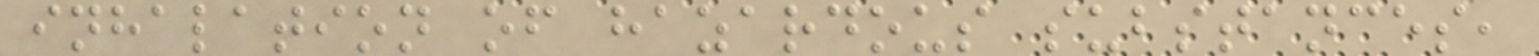inhalation of hazardous substances,
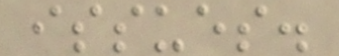issues.
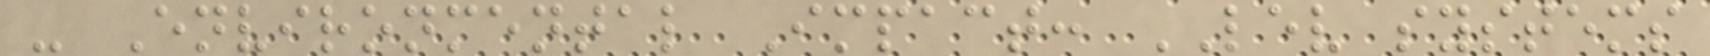- Environmental Impact: LEV systems
